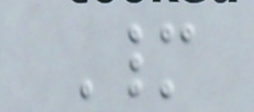Many
